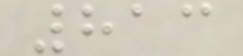813
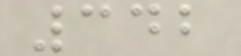342
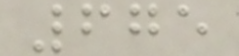675
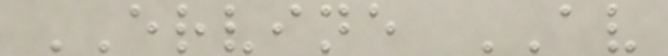ERVINE AV
